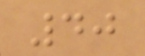40
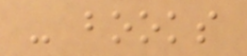- books
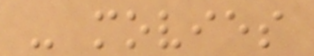- movies
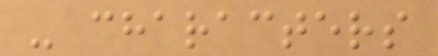- characters
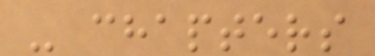- chapters
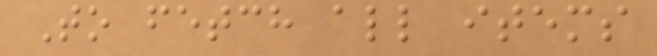To fetch all items
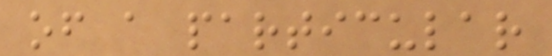of a particular
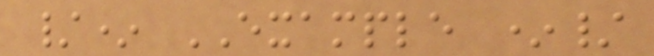/* EXAMPLE */
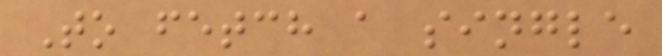To fetch a single
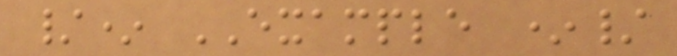/* EXAMPLE */
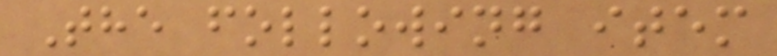The following item
